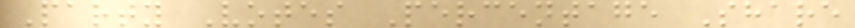Party Votes Percentage Share
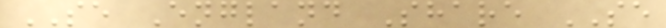SE England Share SE
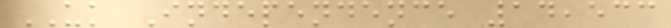UK Independence 14,533
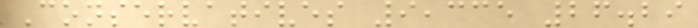Conservatives 9,335 26.29
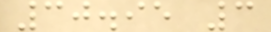30.95 3
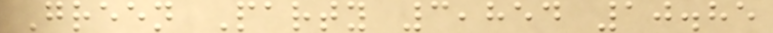Green Party 3,854 10.85
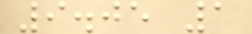9.05 1
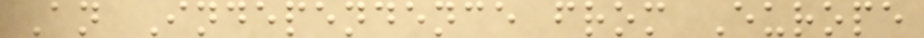An Independence from Europe
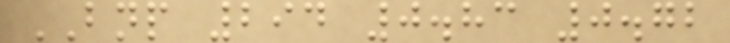BNP 294 0.83 0.72
